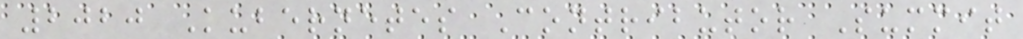2020 Kubernetes Contributor Summit
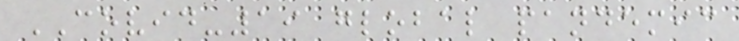COVID-19 global pandemic
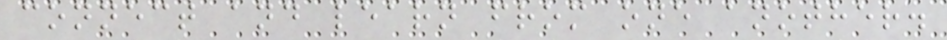connect and learn from one another.
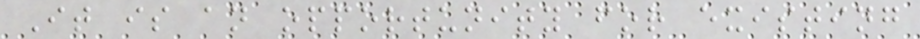It is an opportunity for existing
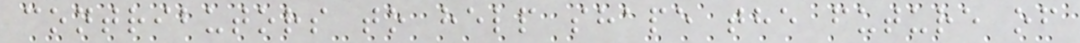contributors to help shape the future of
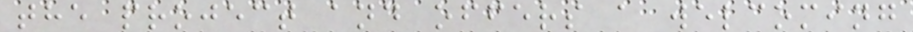the project and offers a welcoming
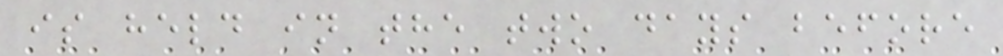is held in the two days before
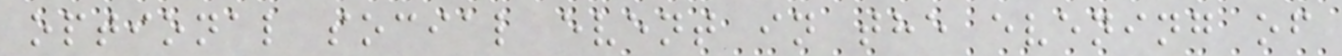optional social event in the evening of
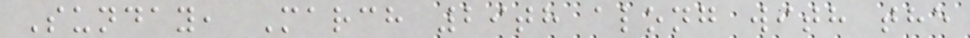Sunday, March 29th along with the
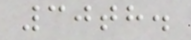30th.
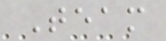Team
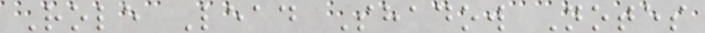Role Lead Shadow Notes
